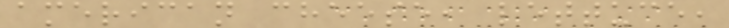american cheese, lettuce,
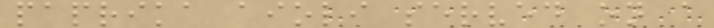paprika aioli served on a
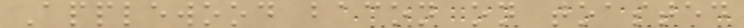Applewood bacon on toasted
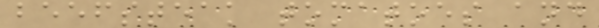beefsteak tomatoes and
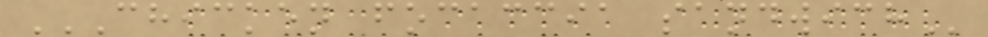CHICKEN FOCACCIA SANDWICH
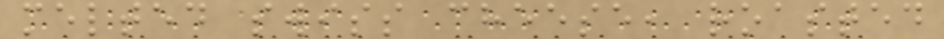melted swiss cheese, roasted
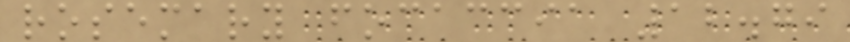rosemary focaccia 12.79
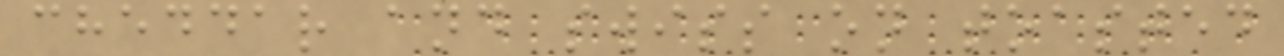cheddar and swiss on toasted
